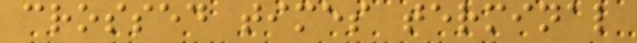crossed times terminal
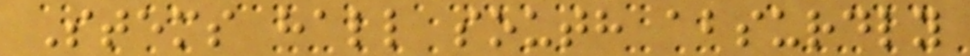Stems hall south absurdly
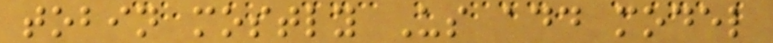tobin mostly Us add model
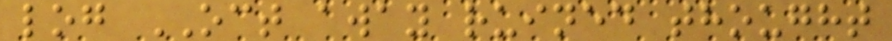log OCT away ruined thought
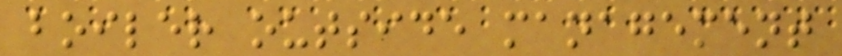boiler outside management
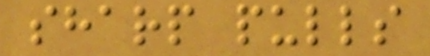sharp pulls
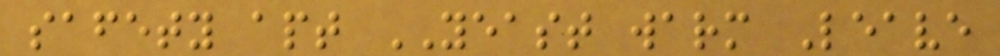safety apt YEAST warm Leave
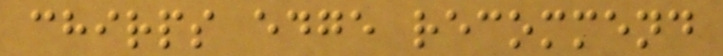chirps edge recommend
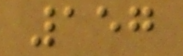157
